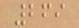269
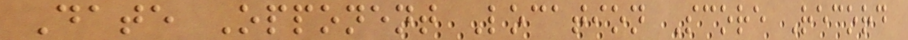Date Opponent Location Score Record
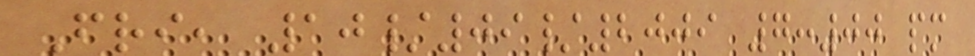Fri, 10/09/2009 7:00 pm
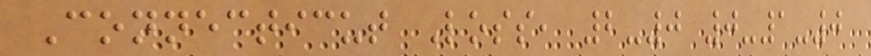Connecticut Loss, 2-0 0-1-0
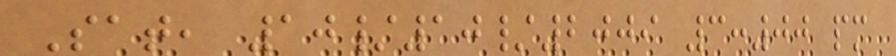Sat, 10/10/2009 3:00 pm
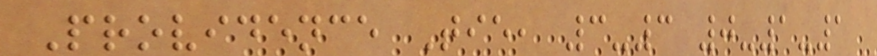Providence Tie, 3-3 0-1-1
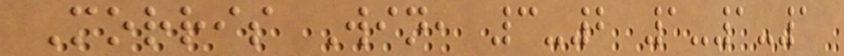Morris Win, 3-2 1-1-1
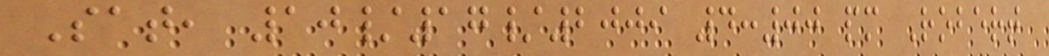Sat, 10/17/2009 4:00 pm Robert
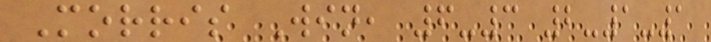Morris Win, 6-3 2-1-1
